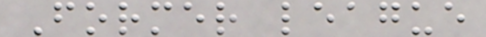Former league
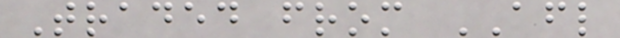Traded from AFL
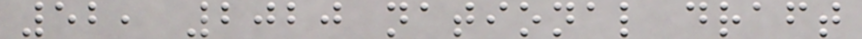52, 2020 national draft
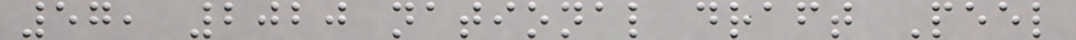57, 2020 national draft Peel
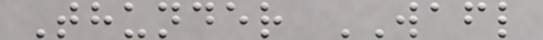Thunder WAFL
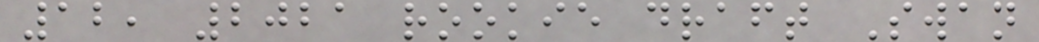12, 2021 rookie draft Swan
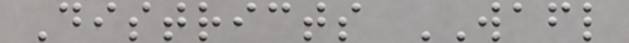Districts WAFL
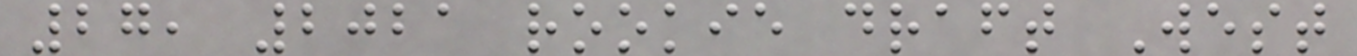27, 2021 rookie draft West
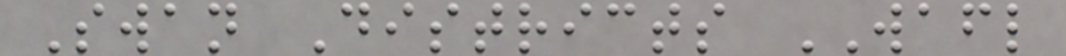Swan Districts WAFL
